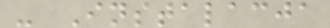- Instalacja
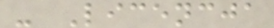- Licencja
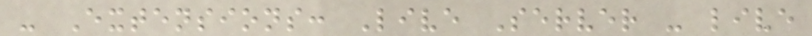- Extensions: Live Server - live
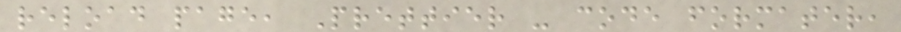reload page, Prettier - code formater,
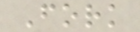Fork
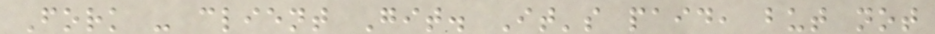Fork - client Git. It's paid, but not
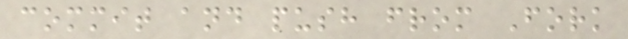commit and push from Fork
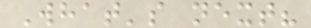What's next?
